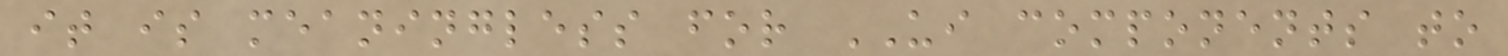it is meaningless for UI components to
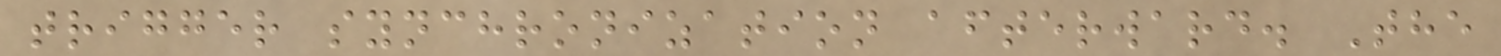trigger synchronization afterward. The
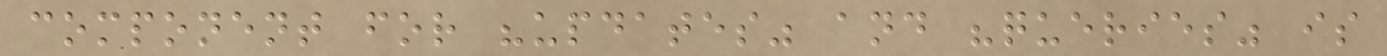component for "updates" and "queries" is
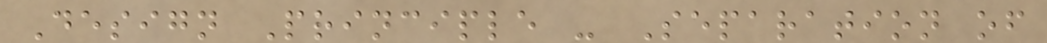Design Principle - Separation of
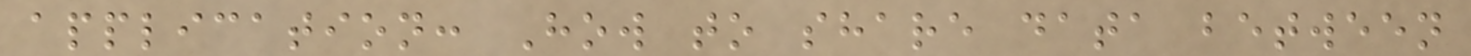application: How to share data between
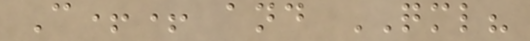C++ and QML?
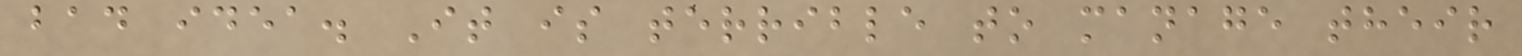bad idea. It is terrible to manage their
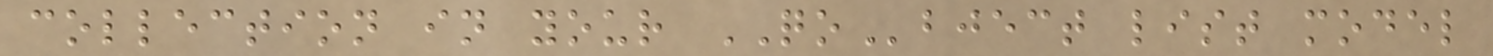collection in your QObject list model
